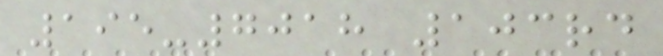195-7018 103rd
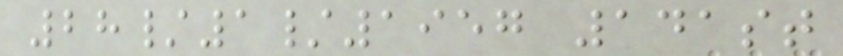28/1/1957 141st
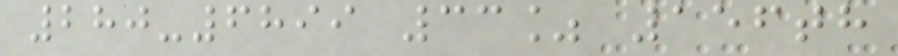280-6899 33% 156th
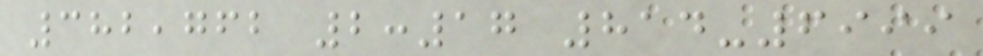382,762 2:17 814-6999
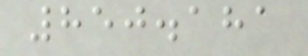850.181
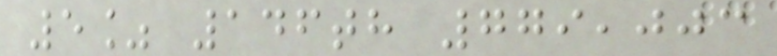5% 146th 779,003
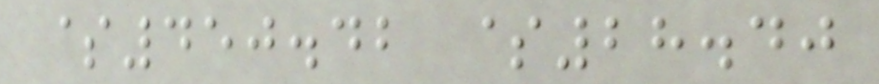$450.42 $28.40
